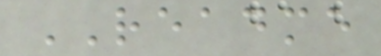README
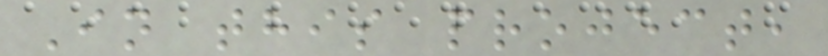In this project,
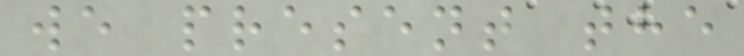we present the
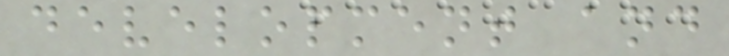development and
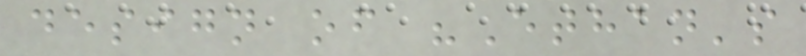design of "Ethan's
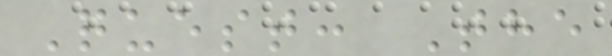Quest: The
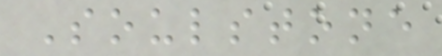Soulstone
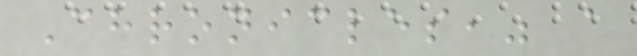Chronicles," a
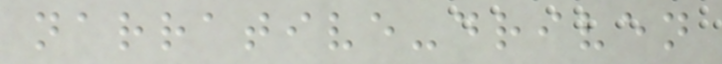narrative-driven
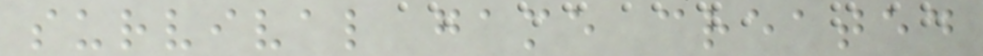survival game created
